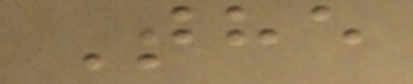The
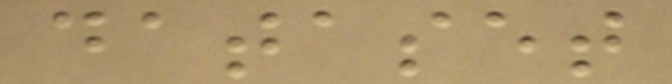dataset
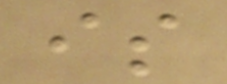is
